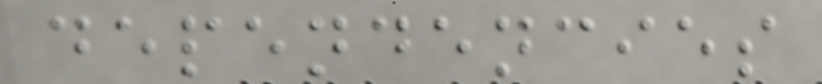dependencies
